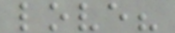love?
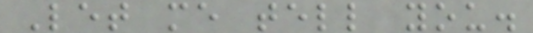Let me tell you.
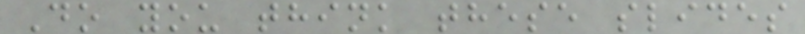Do you think these slides
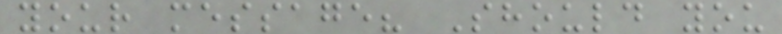your message? Should you
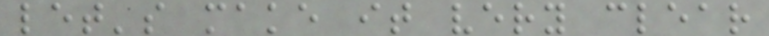let's make it very clear
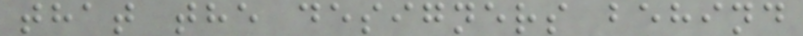that the designers behind
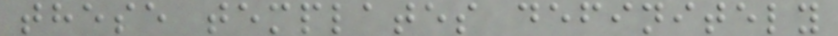these templates definitely
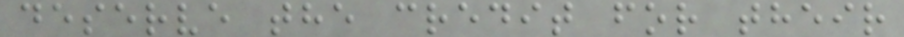deserve the credit for their
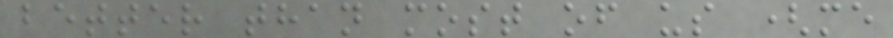better than most of us (me
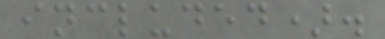included).
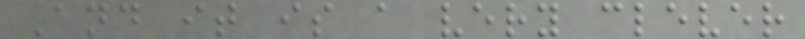And it is a very clever
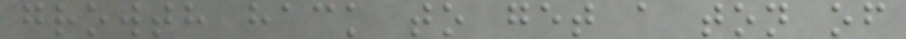growth hack to get a ton of
